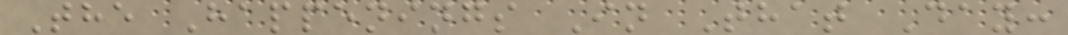The Happenings In That Day:
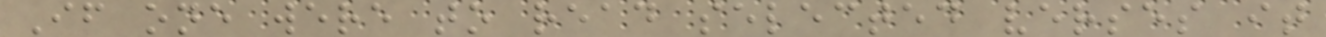If one were to read selected verses it
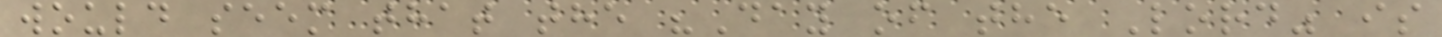would seem that the "Day of the Lord" is
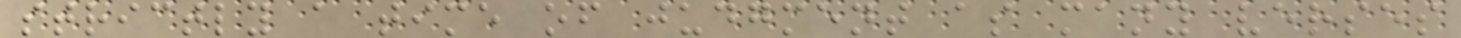strictly a time of judgment as many verses
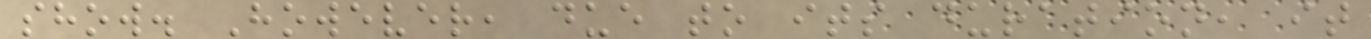show. However, due to its duration, it
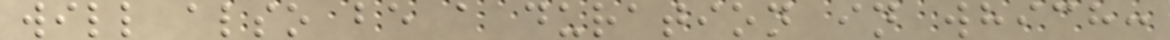will also be a duration in which:
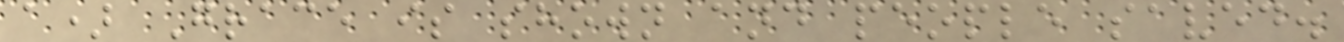a) Grace is shown and people saved.
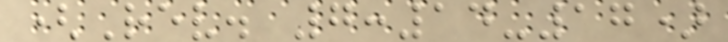(Rev. 7:14-17)
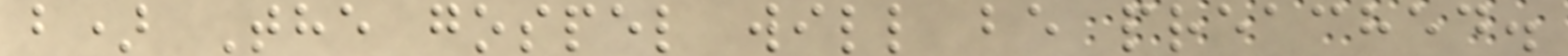b) The gospel will be preached.
